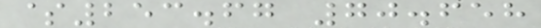$253.67 70.658
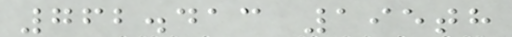762.413 195th
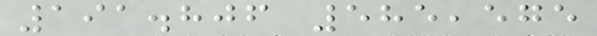191.806 585,575
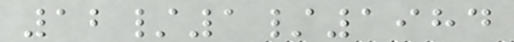12/1/1984
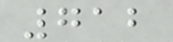712
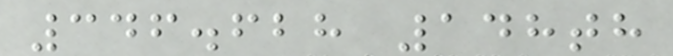346.628 148th
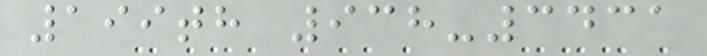199th 938-3431
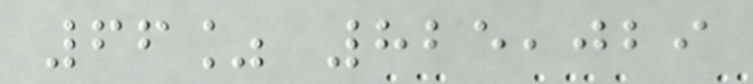66% 825,029
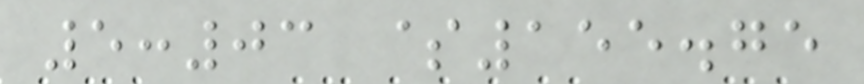5:03 $155.75
